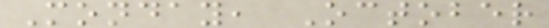Monday, October
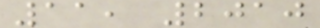11, 2010
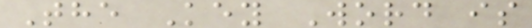The Key Word is
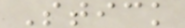Stick
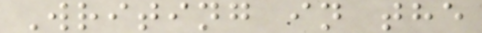Writing in the
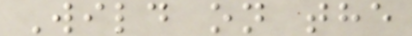Wild on the
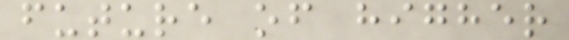future of higher
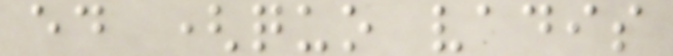ed (quo vadis
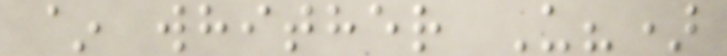~ whither U?)
